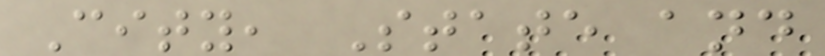City, State and
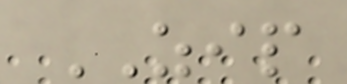ZIP
